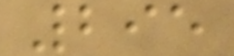295
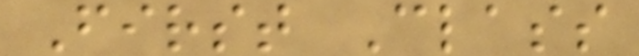First Class
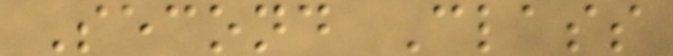Second Class
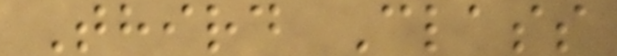Third Class
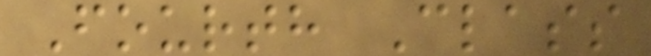Fourth Class
